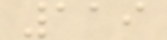119
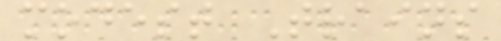modest Trains
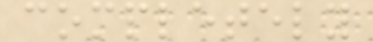completely
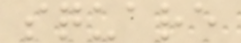square
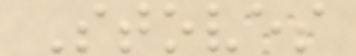Stoves
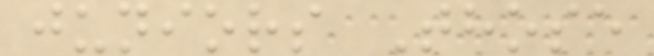juniors Those
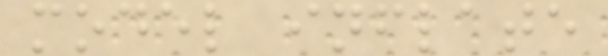model inflate
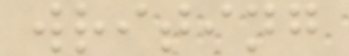writing
